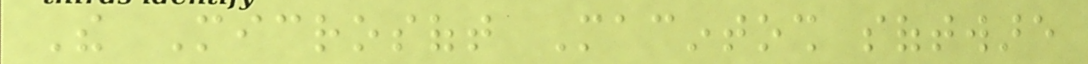The Microsoft Macintosh software
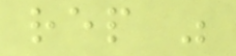rep was
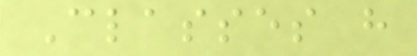Classes have
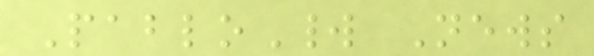PabloWorld News
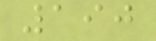190
